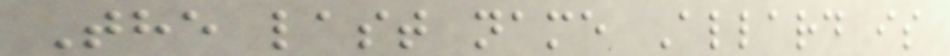The last name Allard is
